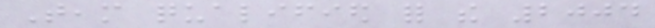Team qualified for the 2004
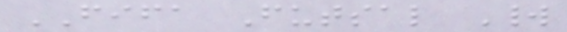FIFA Futsal World
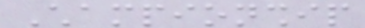Championship
